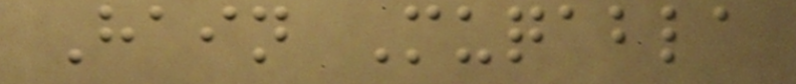Hain Muqabla
